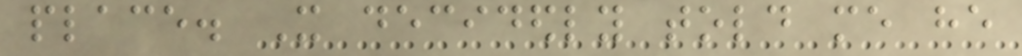place. It decidedly told me he
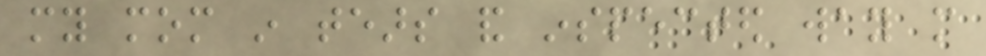my mom in tears and inspected way more
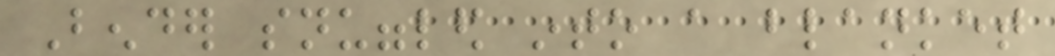Bender snuggled into a blanket
